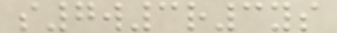s7w3r3ys
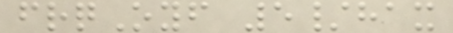frqOyf 5/hax
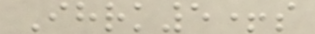Ihrk5+s
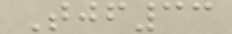Tjf33
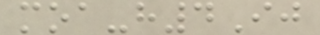moa-h4Ij
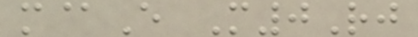m@E M0Rj
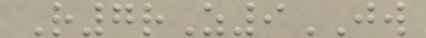R7rZ9JW
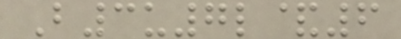B3u7l&6
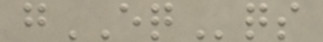gEQqs
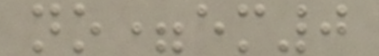no=em0
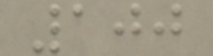100
